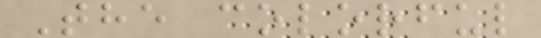The colorful
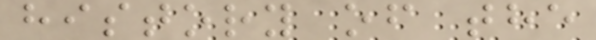history of the
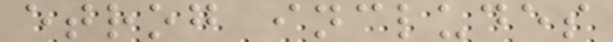etrog includes
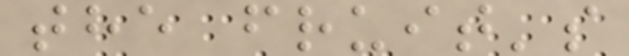the fruit's
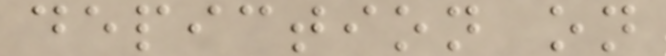depiction on
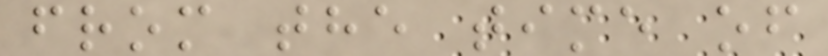from the time of
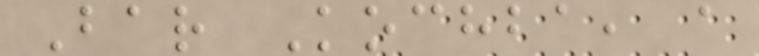Bar Kochba, a
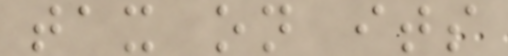tax on its
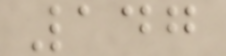147
